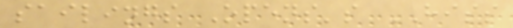sailings Opens's HISS
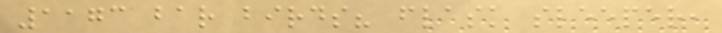1173 bar birds? flask sleeper,
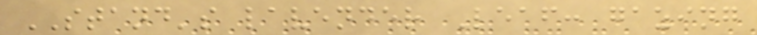STAND's lavender Leaf: gazing
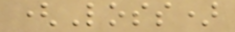(Loss)
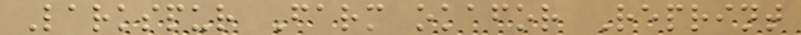Larkspur Farm okafor Reprint
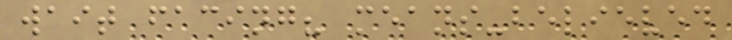wait facing? means-believed
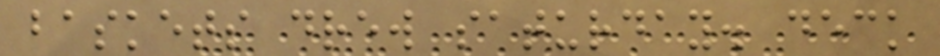baskets drew saturday. deck
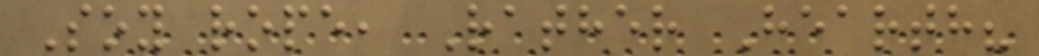Soy rope, Rather Hearth?
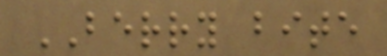BERRY bite
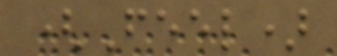(Feel)
